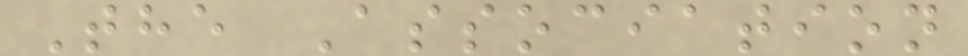The Association
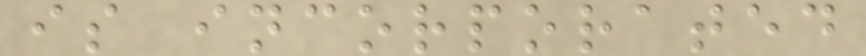is incorporated
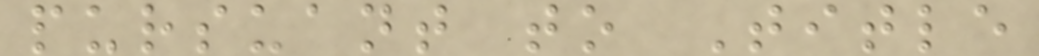pursuant to Title
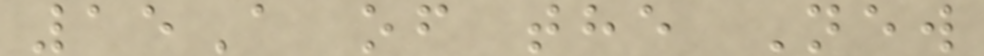15A of the New
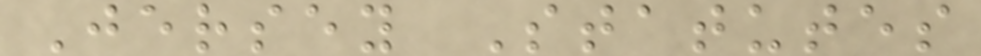Jersey Statutes
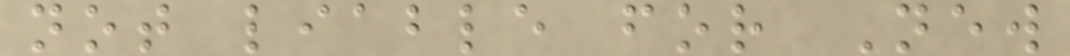not liable for New
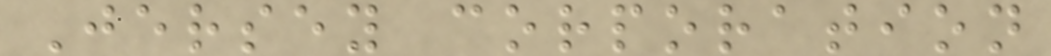Jersey corporation
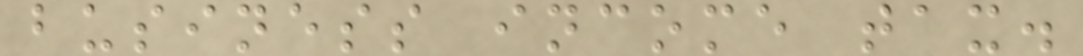business income tax.
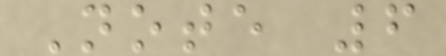Note 6
